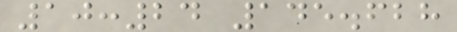10:24 145.628
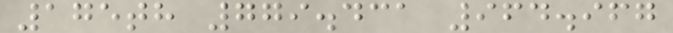175th 779.431 964.967
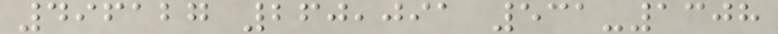496127 260,091 531-1308
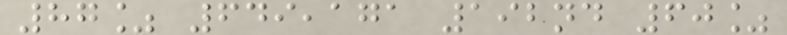87% 649,171 192nd 60%
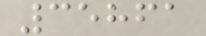35861
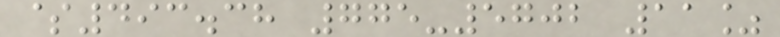$493.38 775-5702 11%
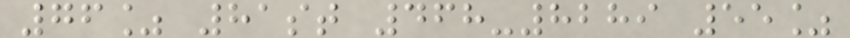76% 81st 468-8289 55%
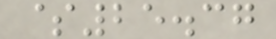$25.37
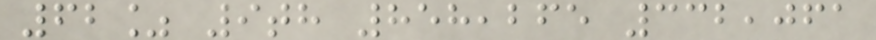62% 9th 858,265 332,061
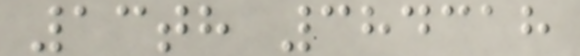13th 384318
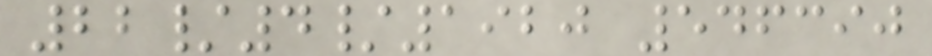22/4/1920 546390
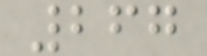267
